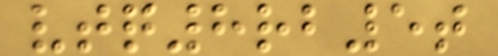vtq8rb5t
